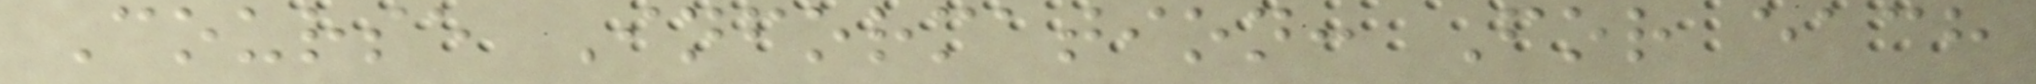Course Information: For each
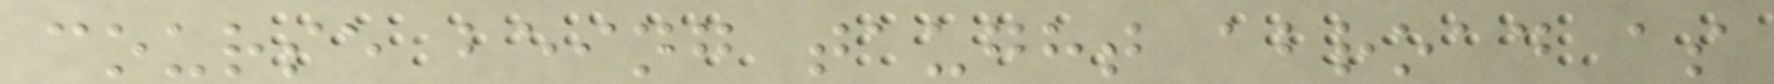course being taught abroad as
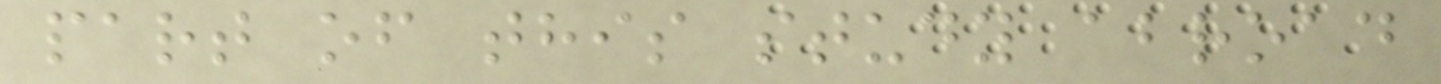part of this study abroad
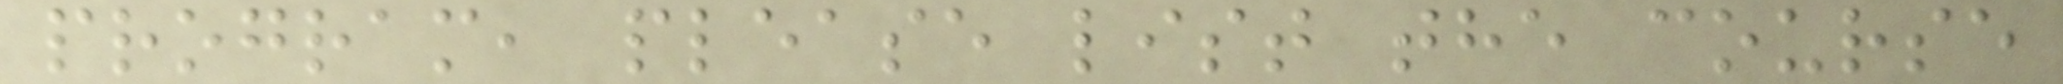program, please list the course
